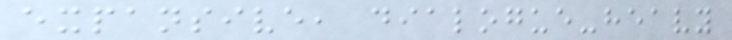expansive, dialogue-heavy
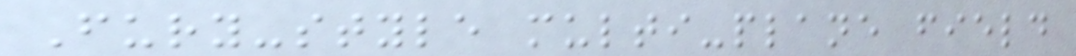Fury-style multi-plane field
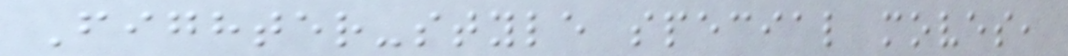Fighter-style special moves,
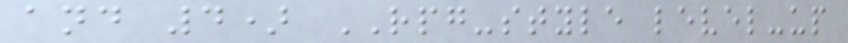and 4) RPG-style level-up
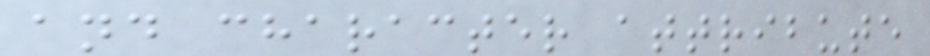and character attribute
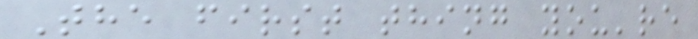The first thing you're
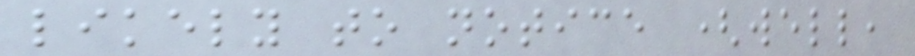likely to notice (well,
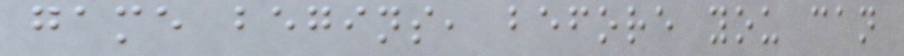game begins, before you can
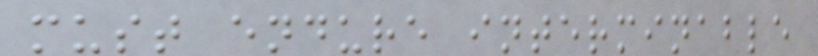must endure interminable
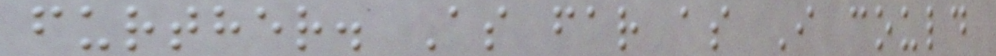further. As far as I could
